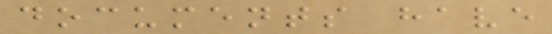documents have
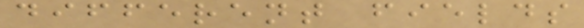different fields
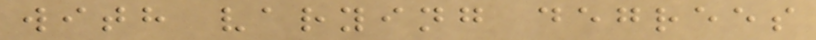with varying degrees
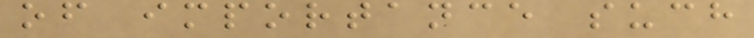of importance such
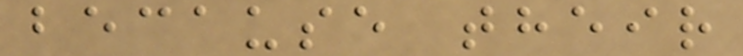because their
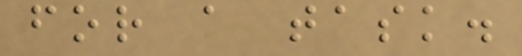for a task.
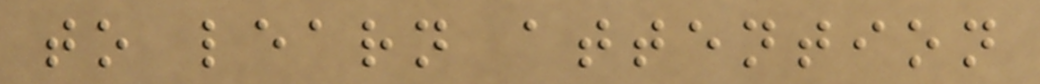to learn attention
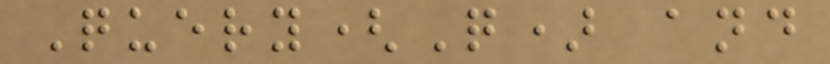Query(Q) and
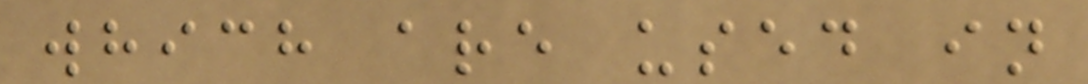which are used in
